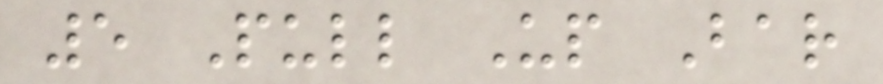5 Pull Up Bar
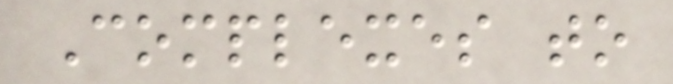Complexes to
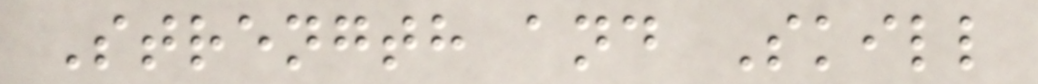Strength and Skill
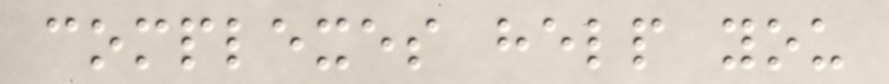complexes help you
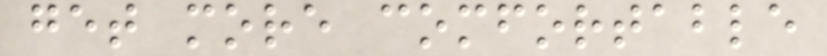get more comfortable
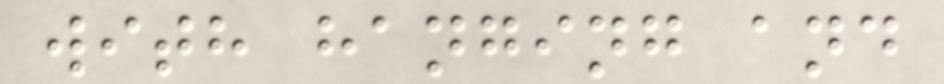with hanging and
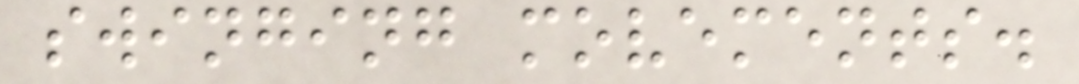swinging movements.
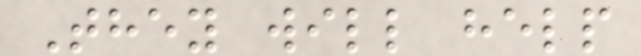They will help
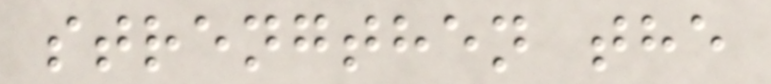strengthen the
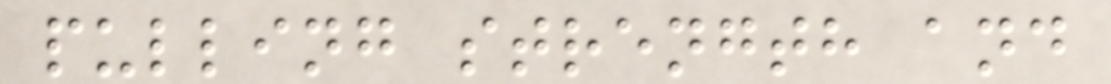pulling strength and
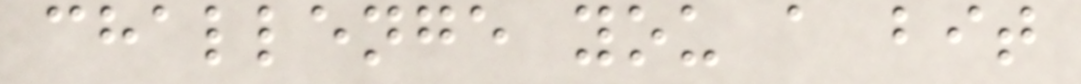challenge you a bit
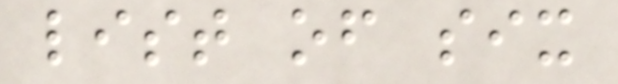list of six
